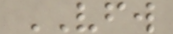VFW
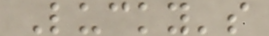Lucky's
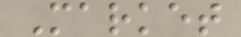Market
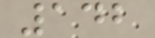142
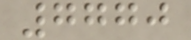7770
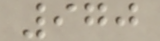970
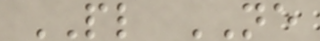PL NE
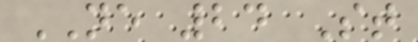NE 24 St
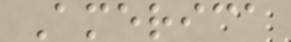America
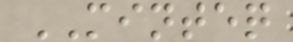MINTEQ
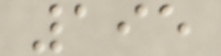195
